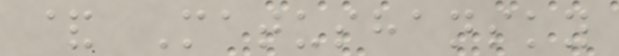& Matushansky
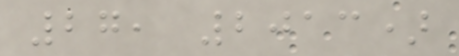27, 2013)
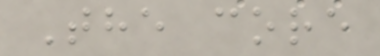The core
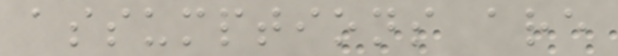assumptions are
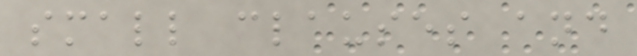small clauses and
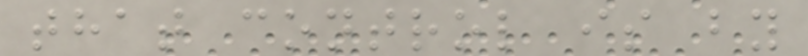that control is by
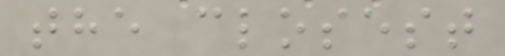the closest
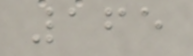165
